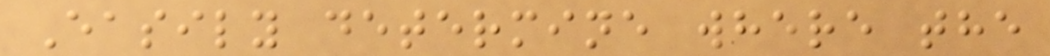Easily determine where the
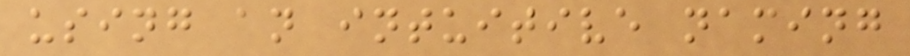using an intuitive naming
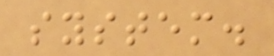system.
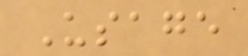Usage
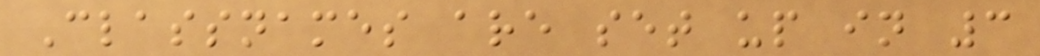Classnames are set up in 3
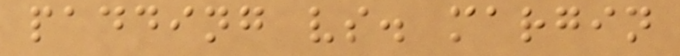padding vs. margin
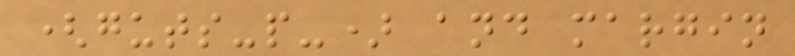(guts-p-) and margin
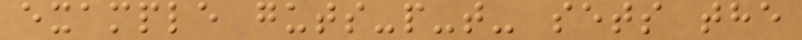example guts-p-t- sets the
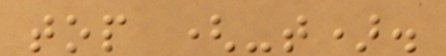top (-t).
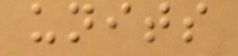units
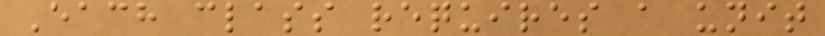Each class requires a unit
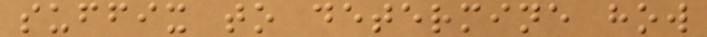suffix to determine how
